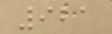921
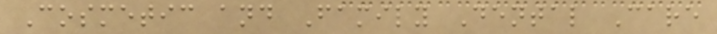Cosmetic and Family Dental Care
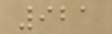921
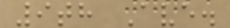9th Ave.
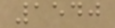1540
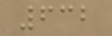632
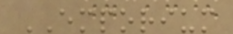EMPORIUM
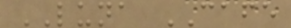LUNA CAFE
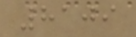8109
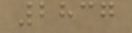2837
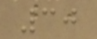30
